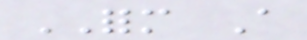FORM A
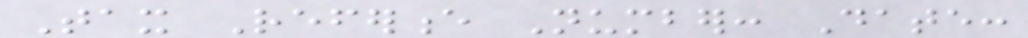Tax Reference Number: Date:
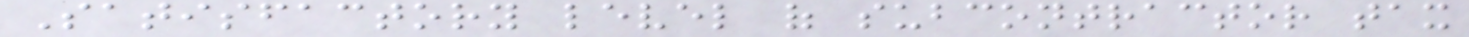Satisfactory level of subcontractor tax
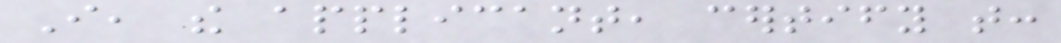I, the applicant, certify that:
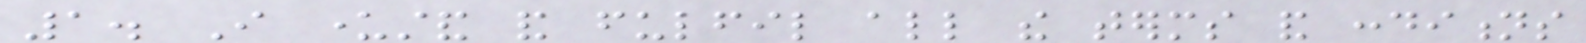1. I understand and fulfil all the terms and conditions
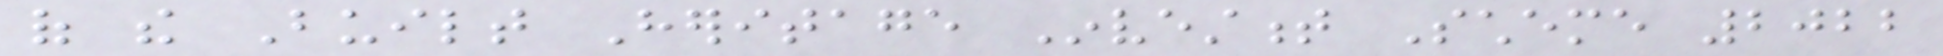of the Built Heritage Investment Scheme 2022
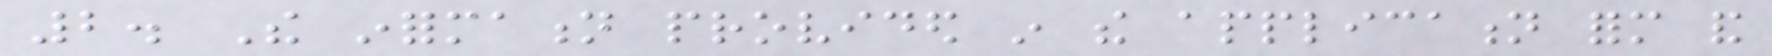2. The information provided in the application form and
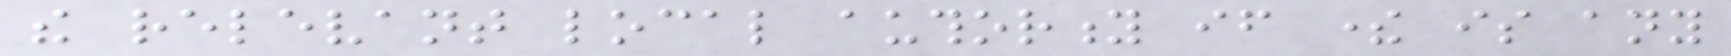the relevant local authority if there is any
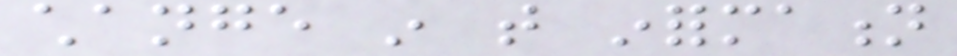change in that information
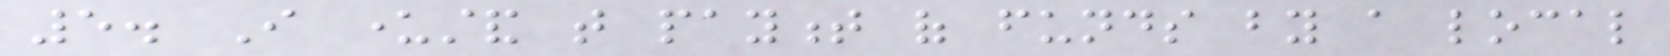5. I understand that payment of funds by a local
